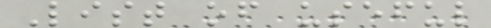List of useful
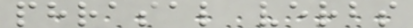phrasal verbs
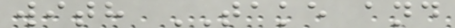with TAKE and
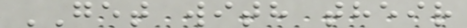GET with their
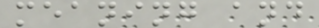meaning and
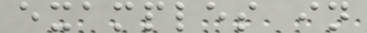examples in
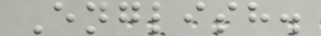English.
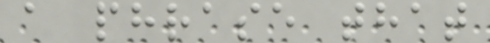a phrase that
